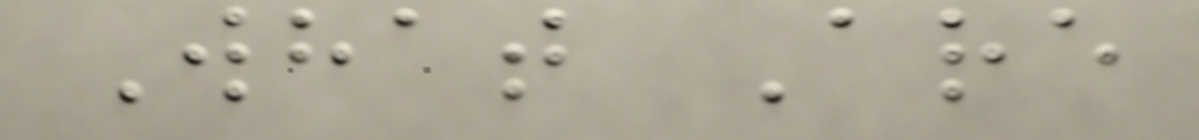What Are
